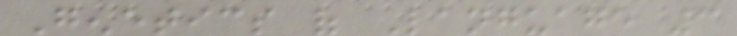Genetics of Language 3
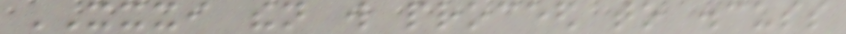XXXI then will proceed to discuss
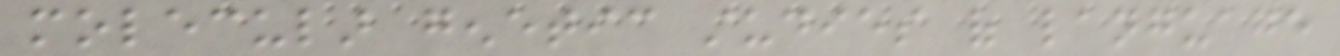molecular genetic studies of language
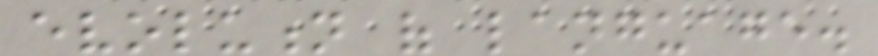evolution of language.
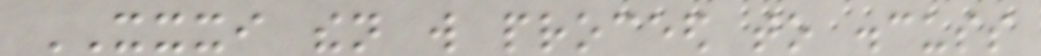XXXI then will proceed to discuss
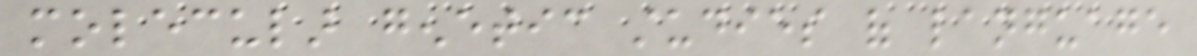molecular genetic studies of language
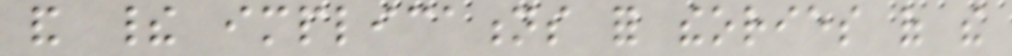and their implications for theories of the
